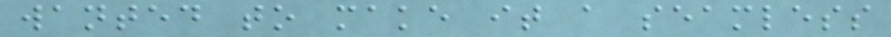wanted to make it a seamless
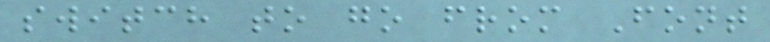switch to go from Font
